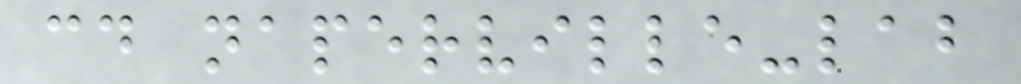cd naperville-lab
